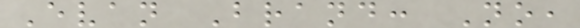Evan Brand: No,
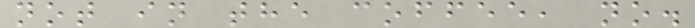not in the coffee, no.
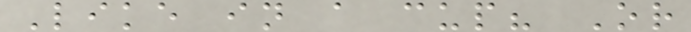Like in a cup? Or
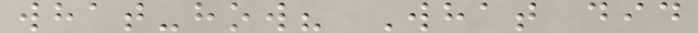what-how? What did
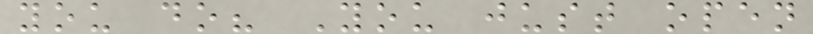you do? You just open
